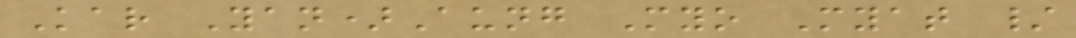Kar Yan)Aung Myo Myat /
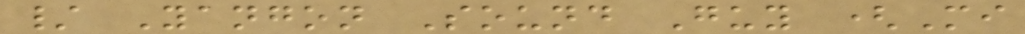/ Yangon Sound Guy (Mi
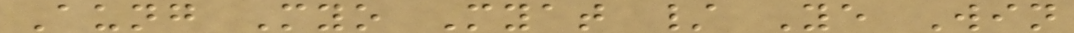Aung Myo Myat / Ye Win
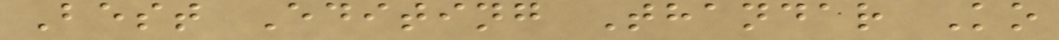Best Editing Thandar Ko
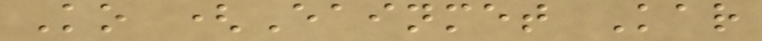Ko (Eainmet Kar
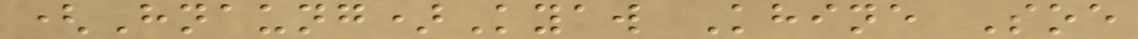(Hnaung)Kyaw Khine Soe
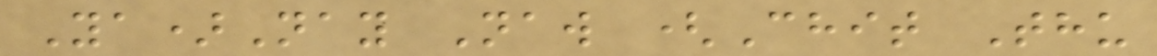Ya)Nay Naw (Chit Thu
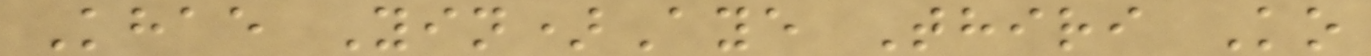Khae Yin)Aye Thiri Ko
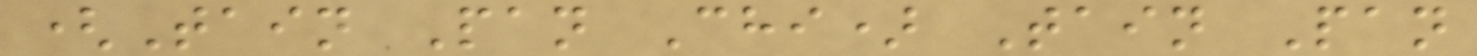(Tain Pan Chi) Tain Pan
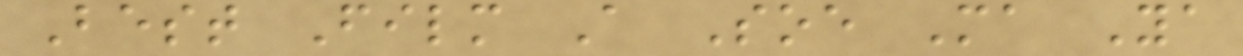Best Film A Soe Ma Ya
